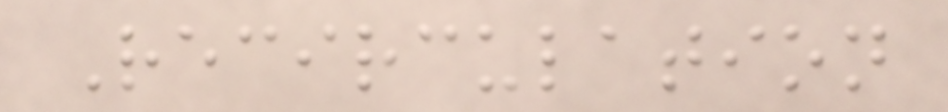Recirculation
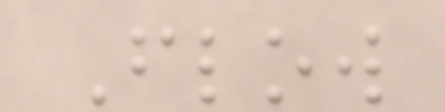Flow
